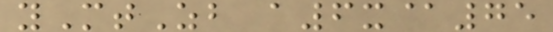yMtZb a6x@75
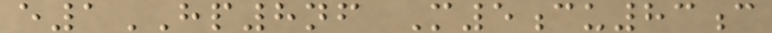e1HP8nf M5cu83c
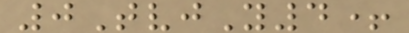0TvjY4+
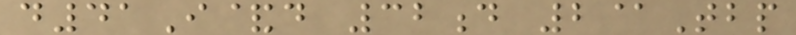d41I&d 32d 2@Tbp
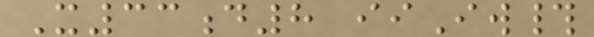X33d8 iiIw#
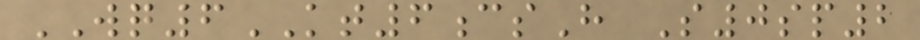WQ6KT6csH S0sp2
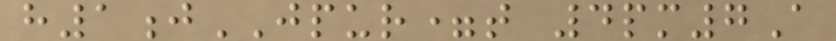h1jJPUR=t 4pm7A
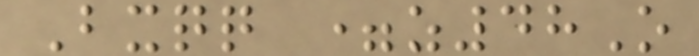Bxqq =z48O
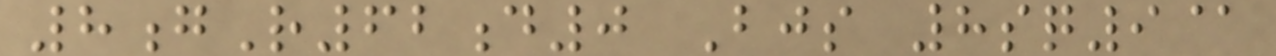8gR62d0 Bjs 8sq9@
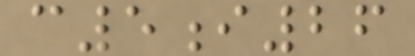c5i26
